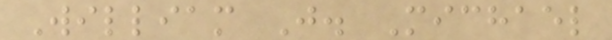William J. Michael
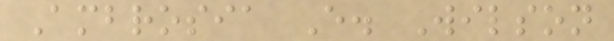Ambrosia E. Wilson
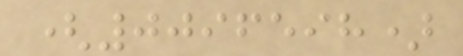(0096598)
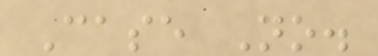Case No.
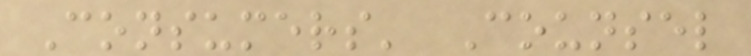Consumers' Counsel
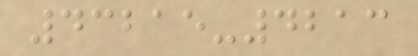43215-4213
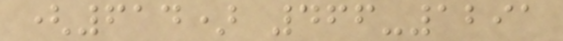(614) 466-1291
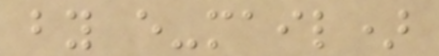by e-mail)
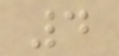4
